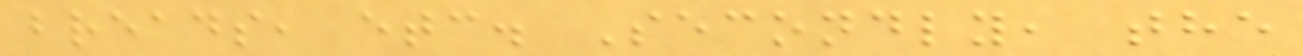breads, etc. Secondly, the
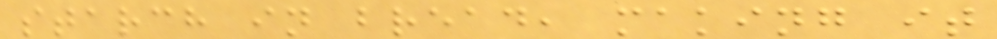starch in bread, making it
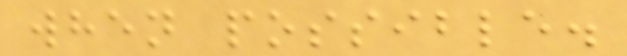when possible.
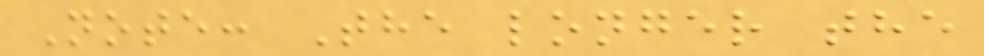Note: The longer the
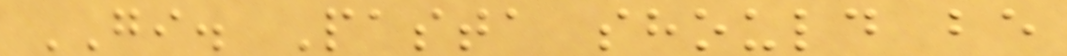GI. Pasta should be
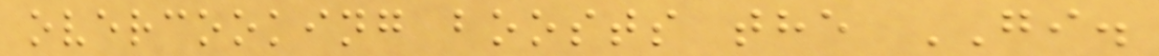overcooking boosts the GI.
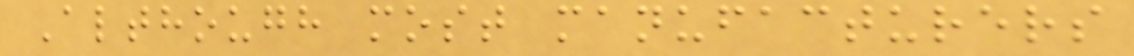Although most manufacturers
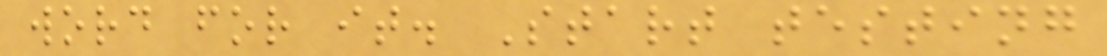word for it. Start testing
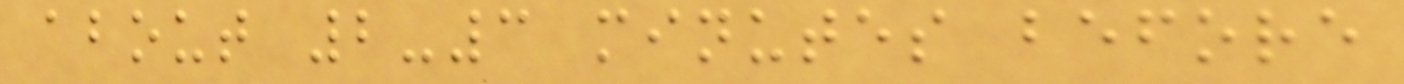about 2-3 minutes before
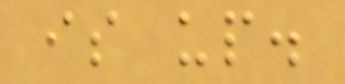is up.
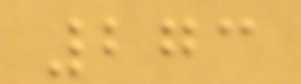273
